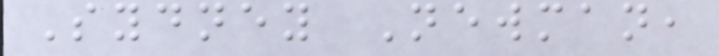Sydney Newman,
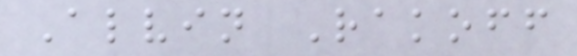Alvin Rakoff
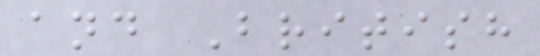and British
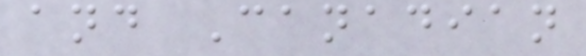and Canadian
